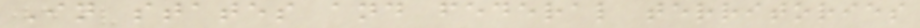In states and federal territories
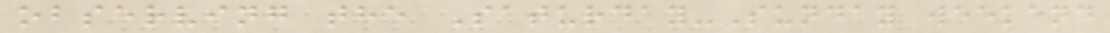observing the Saturday-Sunday weekend
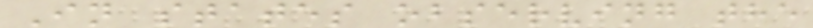In states observing the
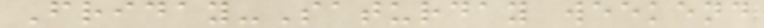Friday-Saturday weekend
